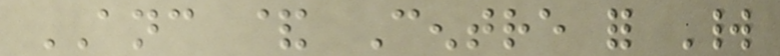ANC & Centre for World
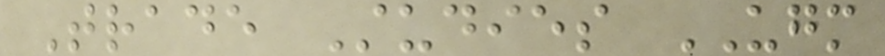Trade Studies UGM
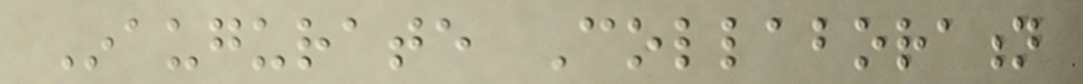Inaugurate Collaboration
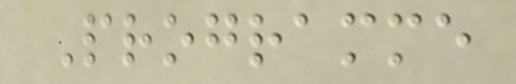Programme
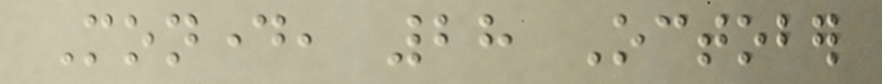Monday, 28 October
